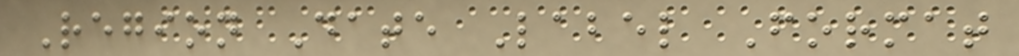Region Date Label Format
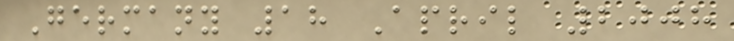Germany 18 April 2008
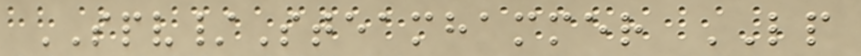SPV/Steamhammer LP
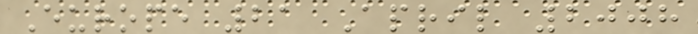Europe 21 April 2008
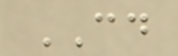CD
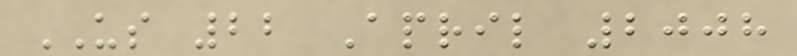US 22 April 2008
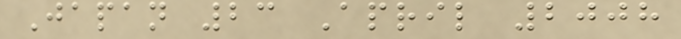Japan 23 April 2008
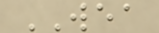WEA
